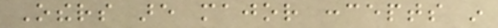Others are major concepts in
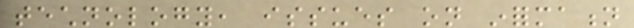technology, issues on information
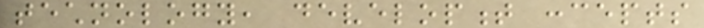technology, development concepts
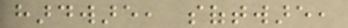hardware, software,
